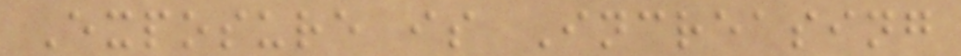Exposure is Increasing
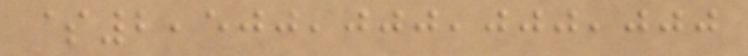$2,500,000,000,000
